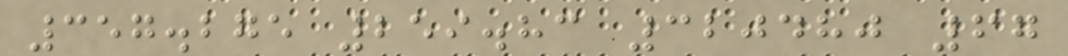357.275 259.83 320480 67
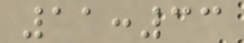11:33
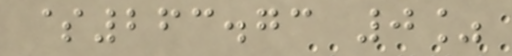$263.73 0%
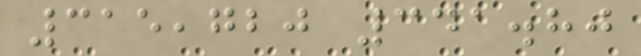315,720 341.80
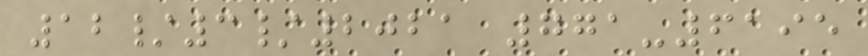12/3/2021 771-6195
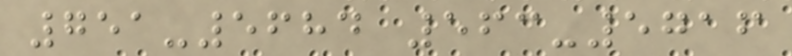751-5684 563-5716
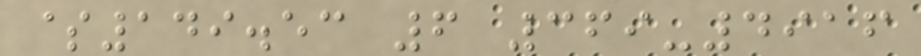$149.53 6 369-4916
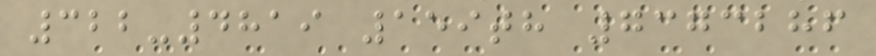322-4819 159th 7373286
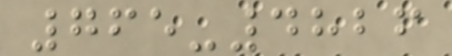765-4826
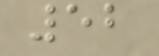52
